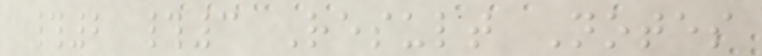#2 #3 Result Notes
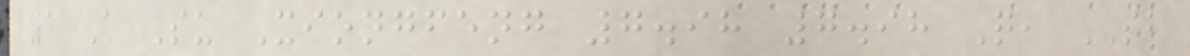1 A Su Xiongfeng 7.98 7.98 Q, SB
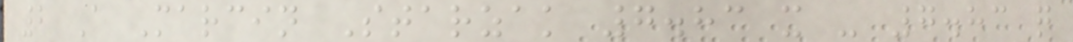2 A Marcin Starzak 7.83 x - 7.83 q
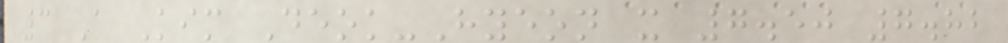3 A Kim Deok-Hyeon x 7.50 7.82
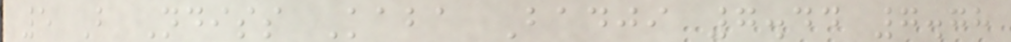5 B Ndiss Kaba Badji 7.44 7.78
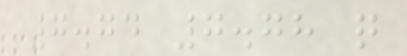7.74 7.78 q
